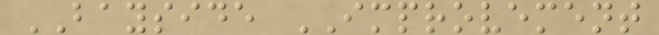BAYSIDE IMPROVEMENT
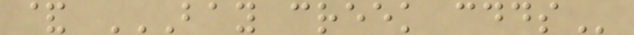& BAY CREEK CDDS
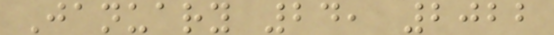January 24, 2022
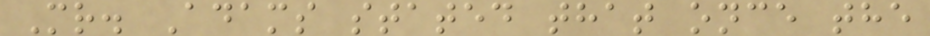Mr. Adams stated that once the
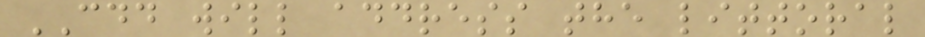CDD will address the littoral
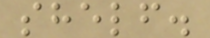shelf.
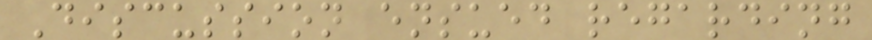Discussion ensued regarding
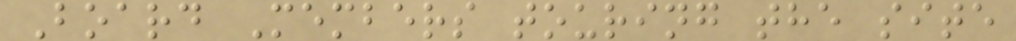Board Members touring the site
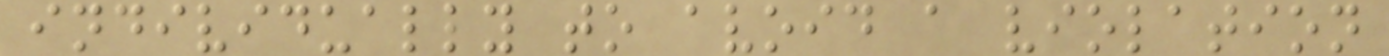individually to avoid a violation
